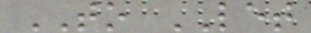TO LET
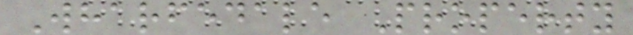Wharfedale Property
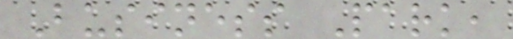Business Park,
